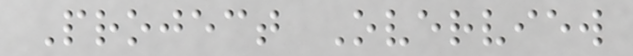Project Overview
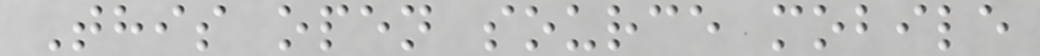This open source mobile
